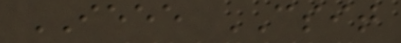IEEE CSIT
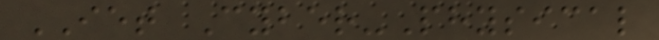IET Cyber-Physical
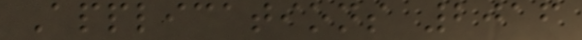Applications 2016
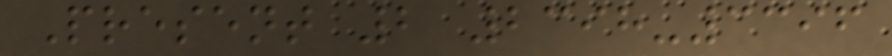Present 2 2398-3396
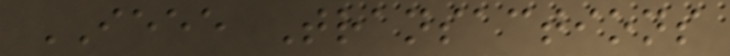IEEE Transactions
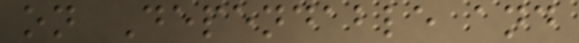on Dependable and
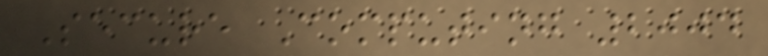Secure Computing 2004
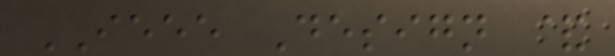IEEE Design &
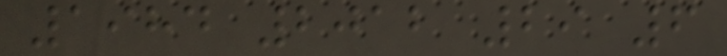1984 2012 29 6
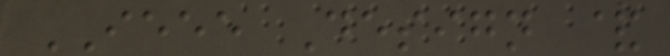IEEE Design &
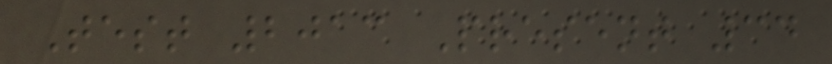Test 2013 Present 34
